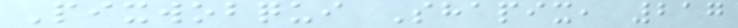Pixwobqui Shapix, 217
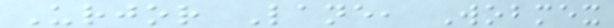Urjor Lane, Wobmex
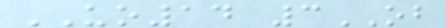UO14 3OB
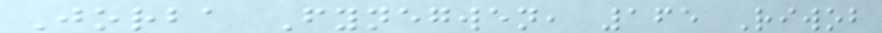Jorba Fynegwen, 165 Riwob
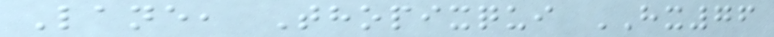Lane, Thopixqui HX76
